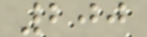200
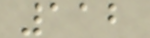112
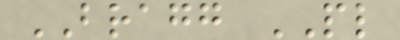BRAGG PL
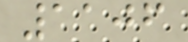1106
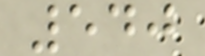540
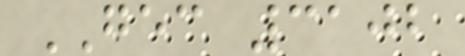GEC 3102
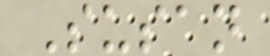Susan
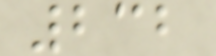232
